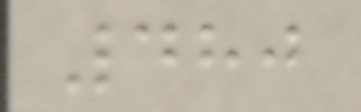480
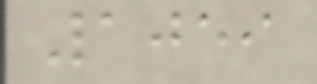1059
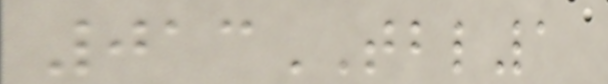013TBL1
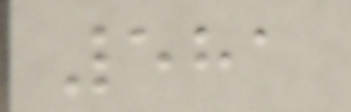581
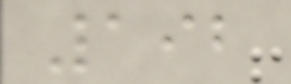192
